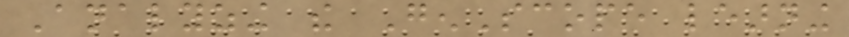Analyzing the GenScope learning
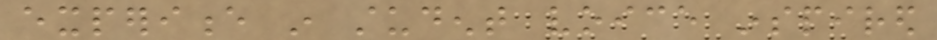experience in student voice inspired
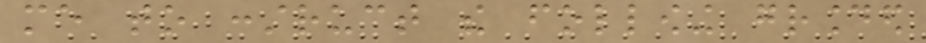me to construct the following grounded
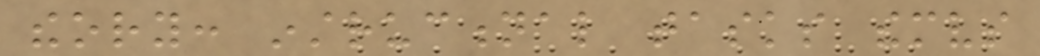theory: instructional tasks themselves
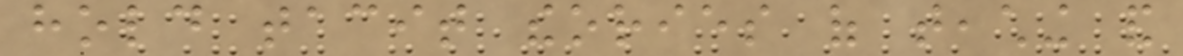hold tacit theories of teaching and
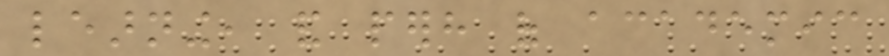learning, and perhaps of academic
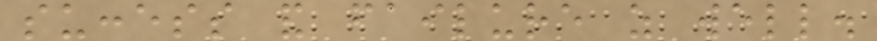success and failure as well.
